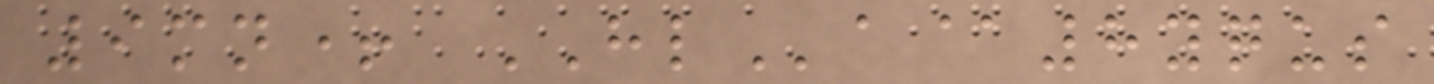9mn+ HLa@8yqus
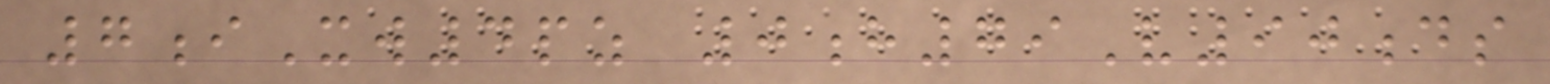7iXw4pz 0h79V90ds
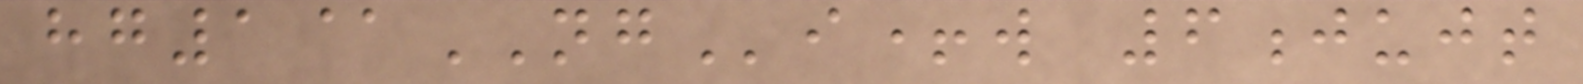hg1@NGi+w 6jujt
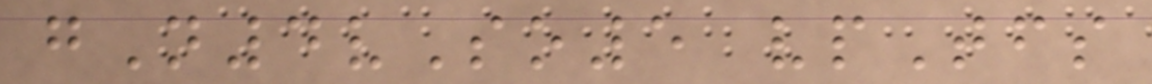gN4vSo5 vpTfs
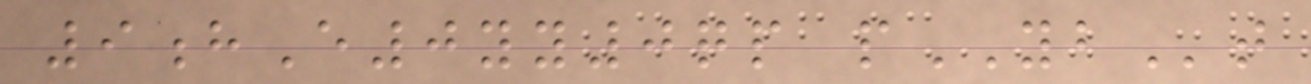9hE0yy0qp pYBt
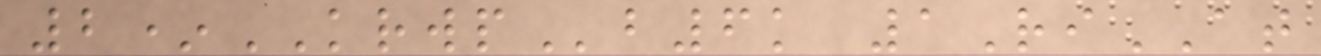2*KRWPb6k 1RiAT
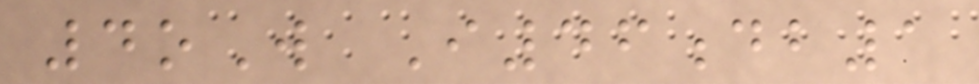4oW I46db1
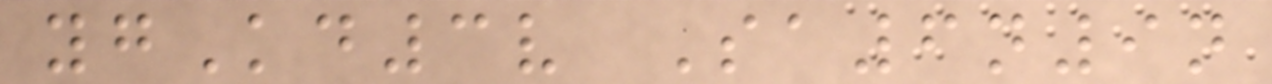ygKd3v Sa6n9n
